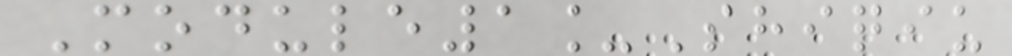Module1_Shiqiu
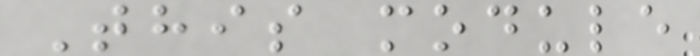This module
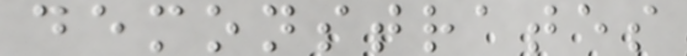demonstrates
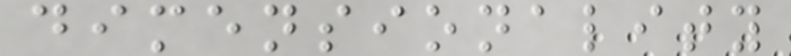dimensionality
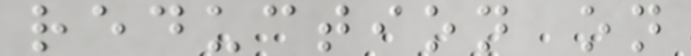reduction on
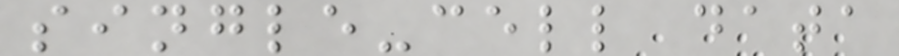single-cell data
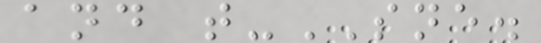and t-SNE.
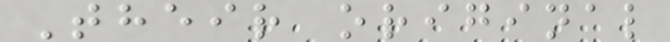Their original
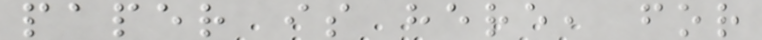paper is here, for
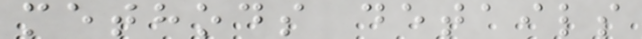methods details
